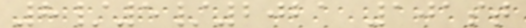8/5/2021 101st
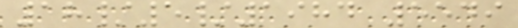18/5/1984 5549
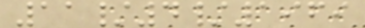11/4/1969
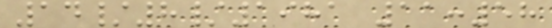14/8/1981 11:58
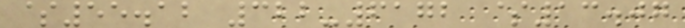$55.12 322-6172 $13.07
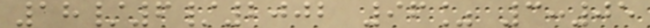18/6/2002 96% 3:05
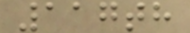117th
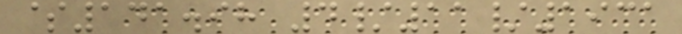$141.98 4/11/1931
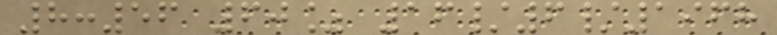8:56 60% 16/6/1968
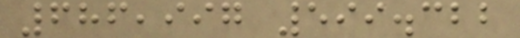686,997 599.322
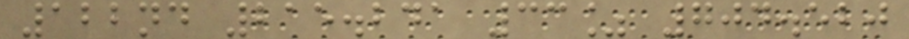122nd 215.241 33% 704.520
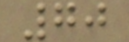70
